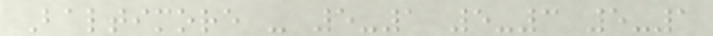Baltimore - 5-1 5-3 5-1
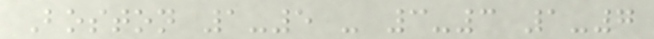Boston 1-5 - 3-3 1-7
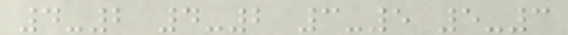4-2 4-2 3-5 5-3
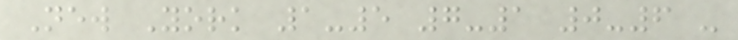New York 1-5 7-1 0-6 -
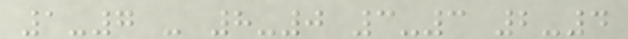1-7 - 8-0 3-3 2-4
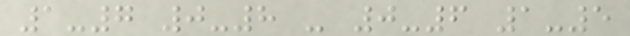1-7 0-8 - 0-6 1-5
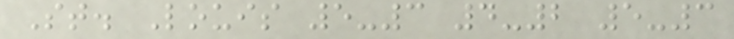St. Louis 5-3 4-2 5-3
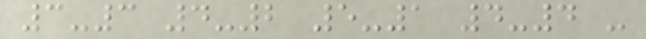3-3 4-2 5-1 4-4 -
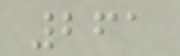261
